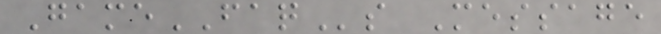GameFAQs Message
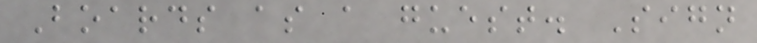Boards as a guest. Sign
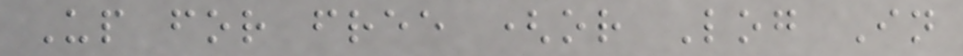Up for free (or Log In
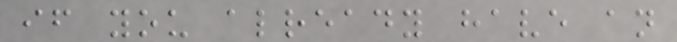if you already have an
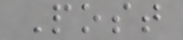Post
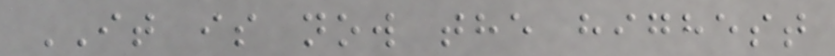IT is now the highest
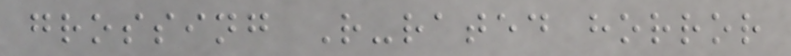grossing R-rated horror
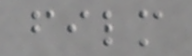film
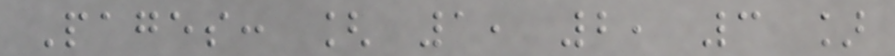Pages: [ 1, 2, 3 ]
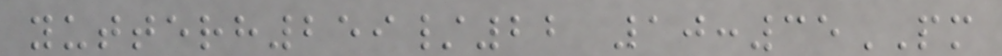yutterh259/22 10:35PM
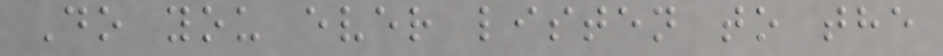Do you ever listen to the
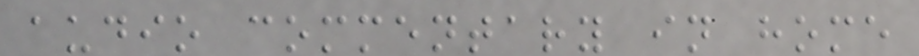audio commentary in home
